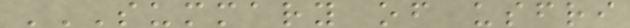SUMMARY OF USFRI
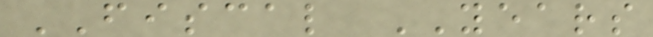FISCAL YEARS
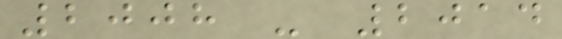2008 - 2014
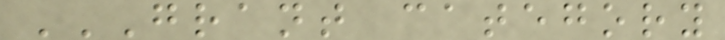GRANT CATEGORY
